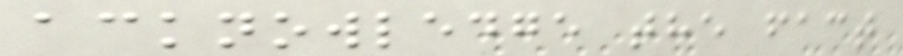acknowledge the fact
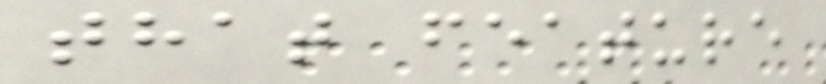that feature
